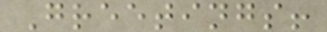Greetings!
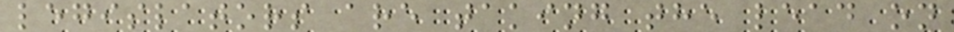legislators are taking the lead on
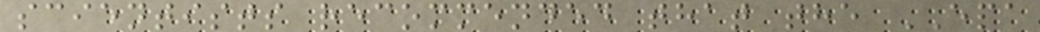scientists recommended that the EPA
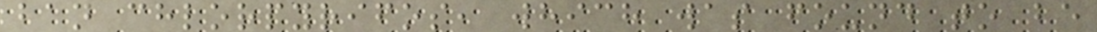ban chlorpyrifos, which was found to be
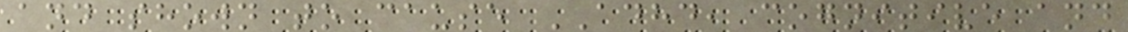and shown to cause ADHD, cognitive and
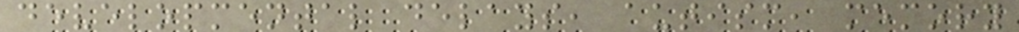developmental delays, autism, memory
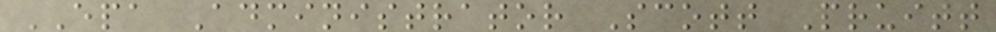EPA Administrator Scott Pruitt
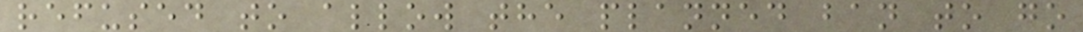refused to allow the planned ban to go
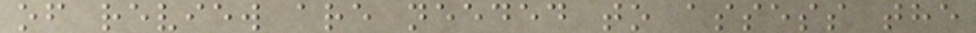of review are needed to assess the
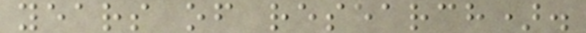years of research).
